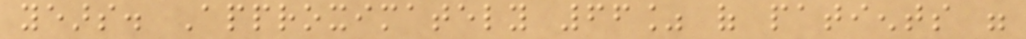years. Approximately 66% of patients were
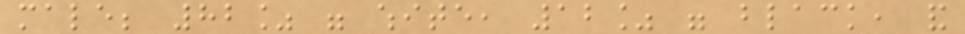male; 82% were white, 12% were black, and
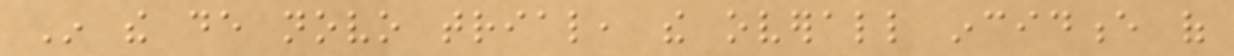In the de novo trial, the overall incidence of
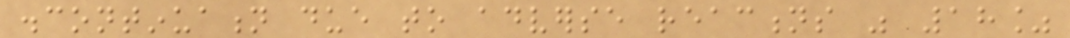discontinuation due to adverse reactions was 18%
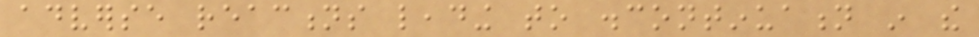adverse reactions leading to discontinuation in the
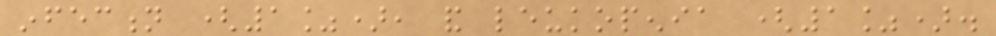infection (1%), and leukopenia (1%).
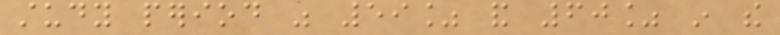study period was 59% and 60% in the
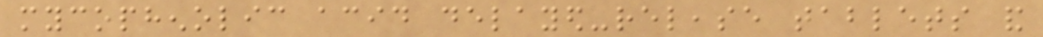mycophenolic acid delayed-release tablets and
